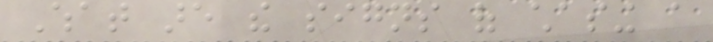What are the signs of chasing a
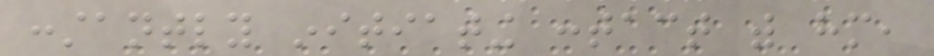constantly initiating contact with him,
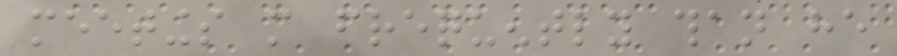meetings more frequently than he
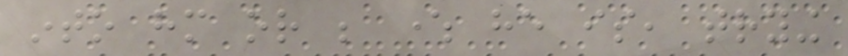into him or be where he is, trying
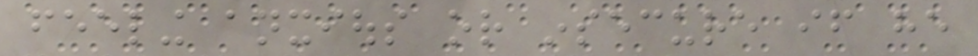feeling anxious or insecure if he
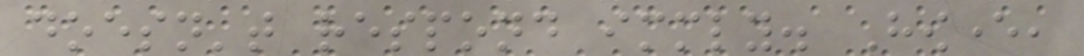doesn't respond immediately. However,
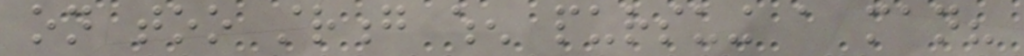on too strong when pursuing a man?
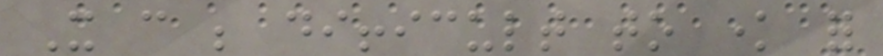It can be difficult to know for
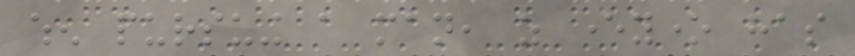when pursuing a man, as everyone has
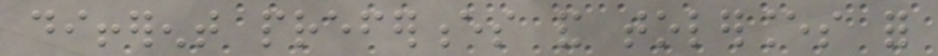different preferences and tolerances for
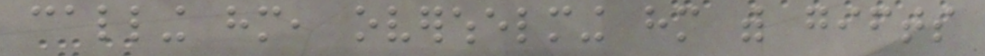calling him, overwhelming him with gifts
